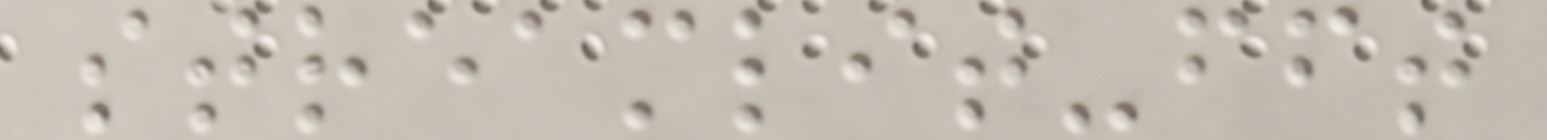streamlit-fft
